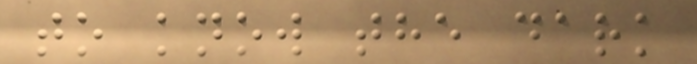to know the dark
